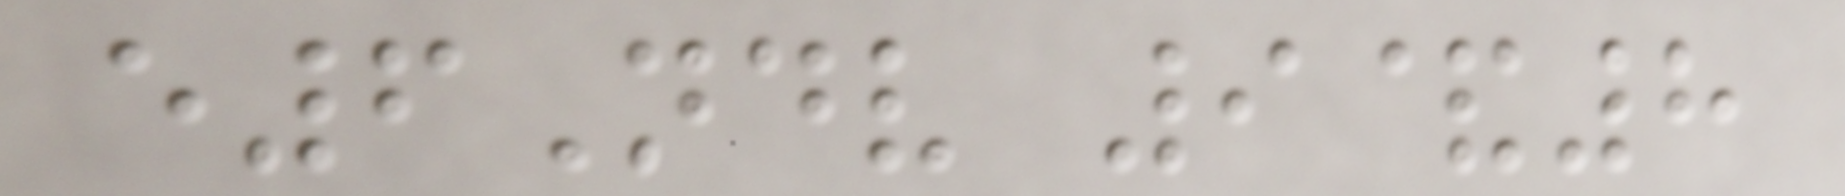e6Ndv 9&8
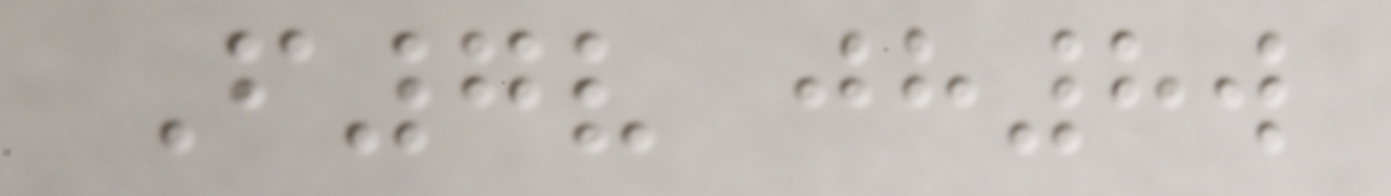F7v jh8w
